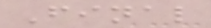Final
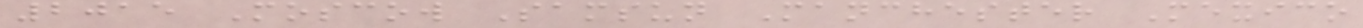2015 Moscow Samsun Manchester Mexico
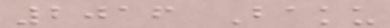2016 Baku
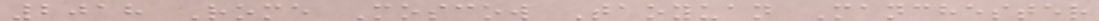2018 Rome Moscow Taoyuan Manchester
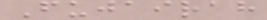Fujairah
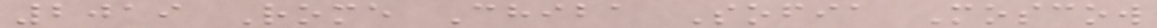2019 Rome Chiba Sofia Moscow
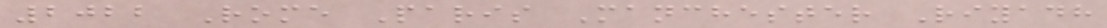2022 Rome Paris Manchester Riyadh
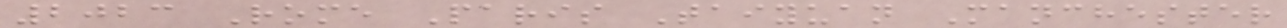2023 Rome Paris Taiyuan Manchester
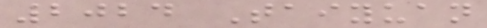2024 Taiyuan
